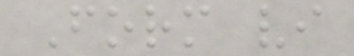Form vi
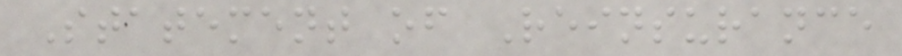Statement of Reinsurance
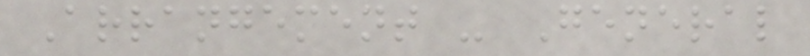Arrangement - General
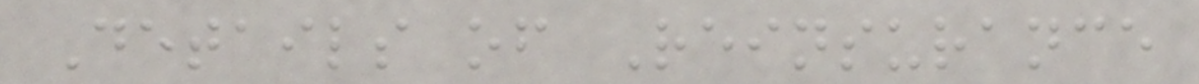Details of Reinsurance
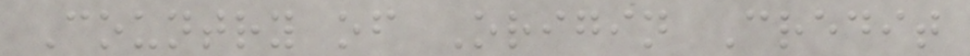Country of Origin Credit
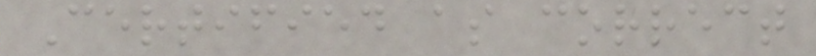Certified as correct
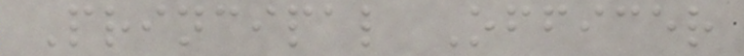Principal Officer
